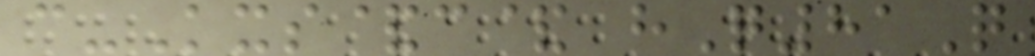c-Kxs&c& hQ81Q
